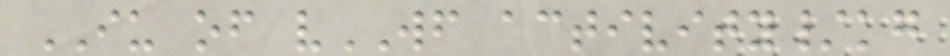IU of vWF activity/kg
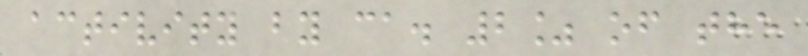activity by ca. 2% of the
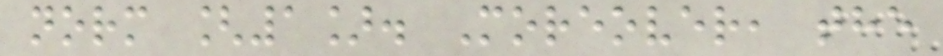norm [1]. Moreover, the
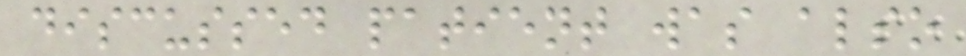discussed patient was also
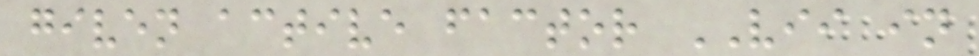given active factor VII in
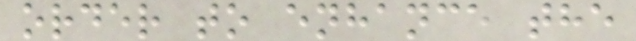order to enhance the
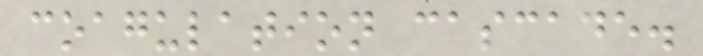coagulation cascade.
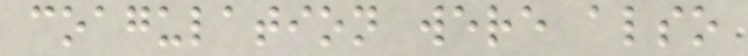coagulation were also
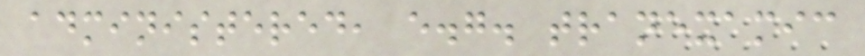administered, e.g. tranexamic
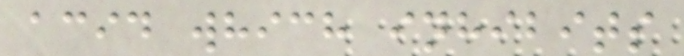acid which inhibits
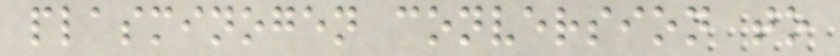plasminogen conversion to
